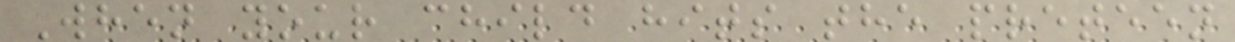When your child hits the preteen
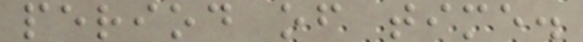period of time.
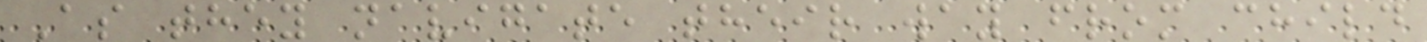As they navigate their way from child
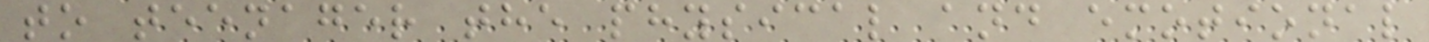to teenager the physical and emotional
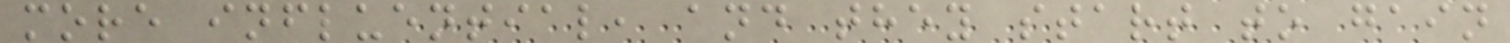more influential, and they start to gain
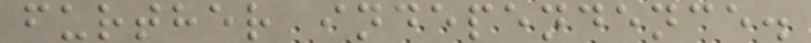further independence.
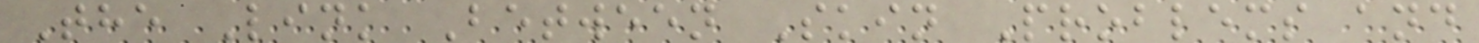The Link Between Skin Problems and
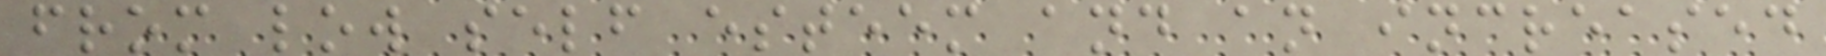from low self esteem and an increased
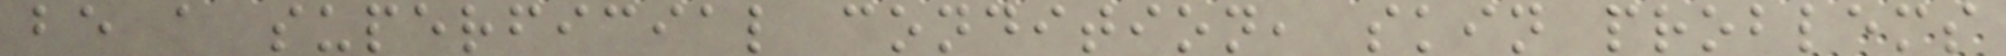be a superficial condition, skin problems
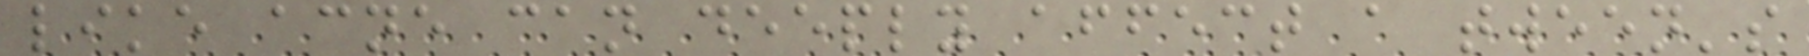like acne can deeply affect a tween's
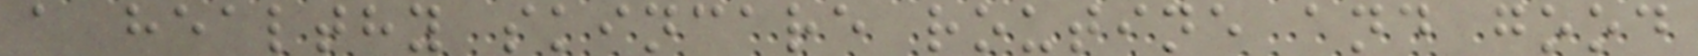a healthy skincare routine and good
